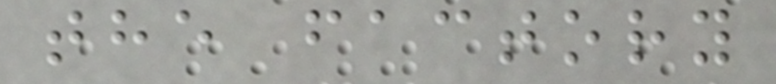the factory
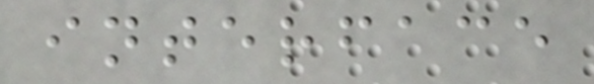interface
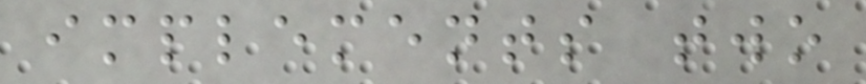implements two
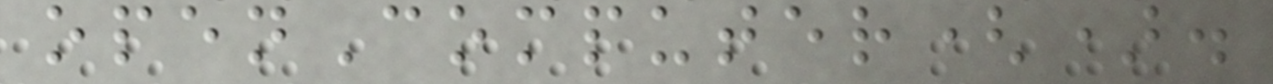openComputer().
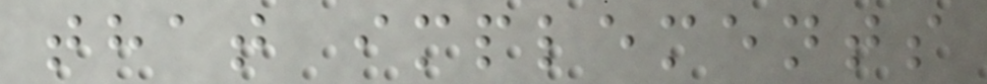that implements
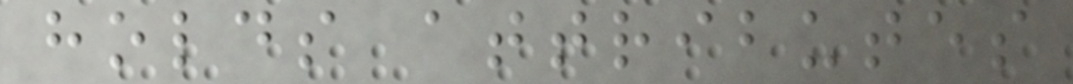holds attributes
